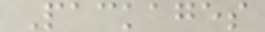Packages
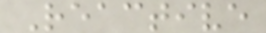Reactive
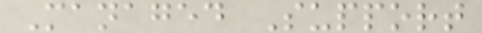Managed Support
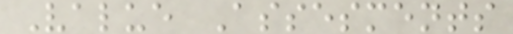Value Assesments
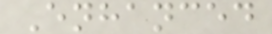Enhanced
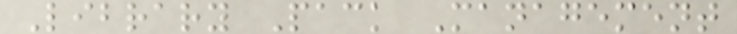Library Pack Management
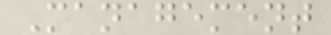Management
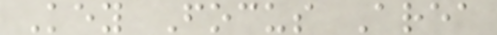Key Focus Area
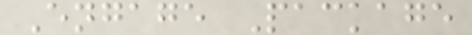Engage Package
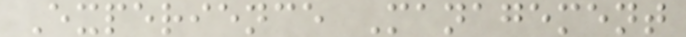Experience Management
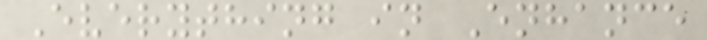Everything in Enhance
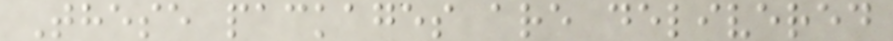These packages are delivered
